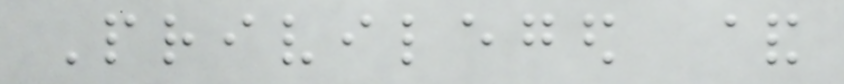Privileged &
